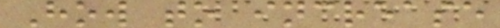How to increase
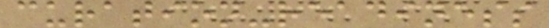curation-readiness
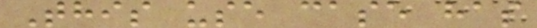This use case has
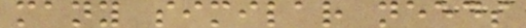many similar needs
